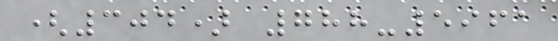(304) 788-5961
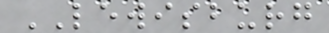LEWISBURG
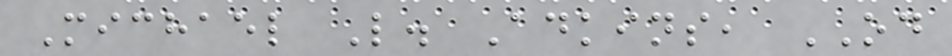Michael L. Adkins, OD
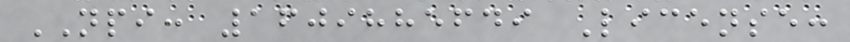NPI: 1609885649 License:
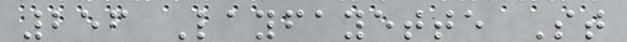256 Layfayette St
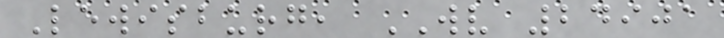Lewisburg, WV 24901
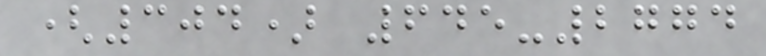(304) 645-2774
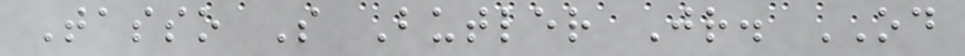Tasso S Butler Jr. OD
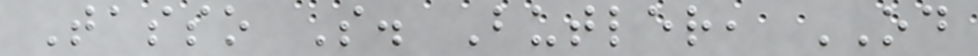Tasso S. Butler, OD
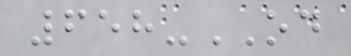658-OD
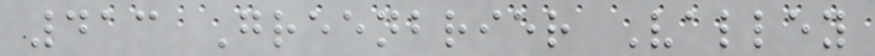413 Greenbrier Valley
